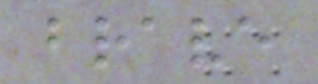brave
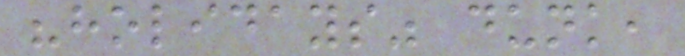"holidays" dunk,
